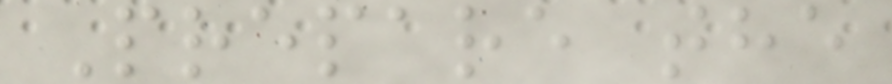Prepare the
